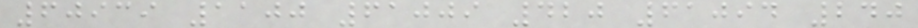60939 1100 61009 420 61094 240
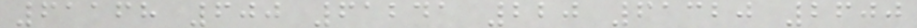61168 600 61241 220 61320 2600
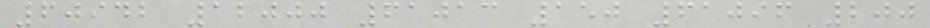60942 12000 61013 150 61096 200
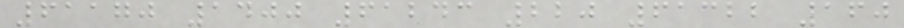61170 1400 61243 220 61322 160
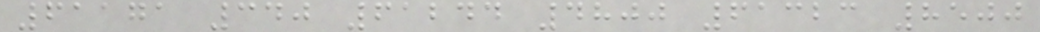61171 340 61244 4800 61323 8500
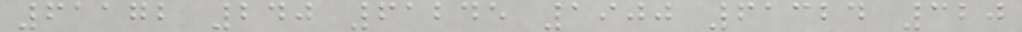61172 240 61245 1900 61324 320
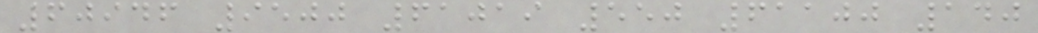60946 9500 61019 550 61100 140
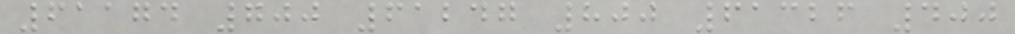61174 700 61247 800 61326 400
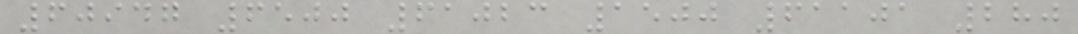60947 6500 61023 1500 61101 280
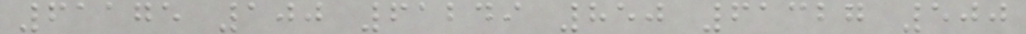61175 100 61249 850 61327 500
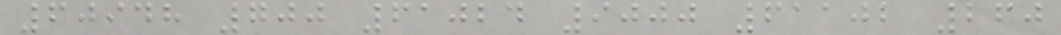60948 700 61024 9000 61102 260
